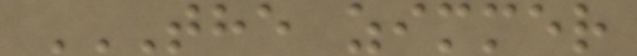THE ZIMMER
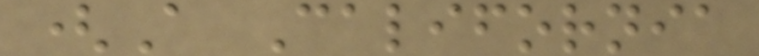(A California
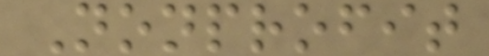Nonprofit
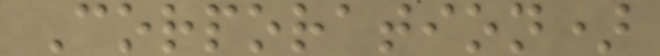Corporation)
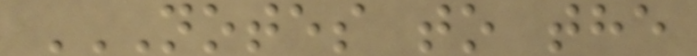NOTES TO THE
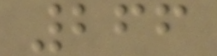266
